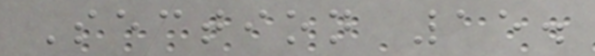Section 15.
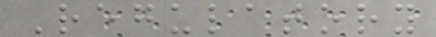Regulatory
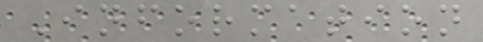Information
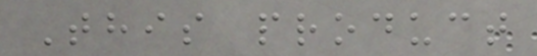This product
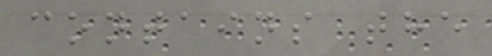contains the
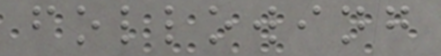following
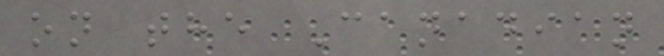on the Canadian
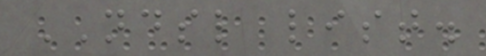NDSL list.
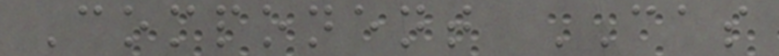Component CAS
